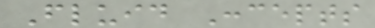Fluid Concepts
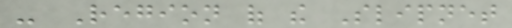- Region of the Slipnet
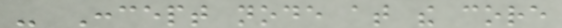- Concept node at the core
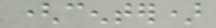(center)
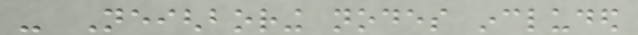- Neighboring nodes included
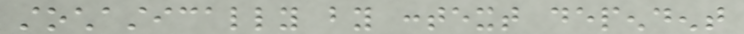stochastically by context dependent
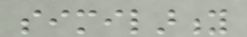similarity
